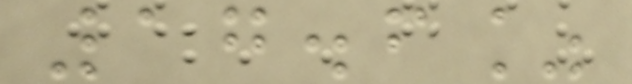17.6%
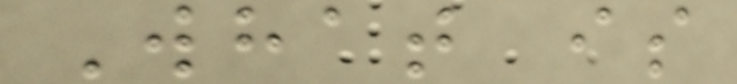What is
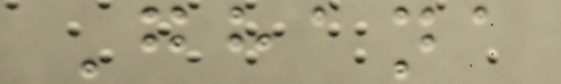Ghana
